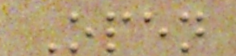Open
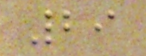29
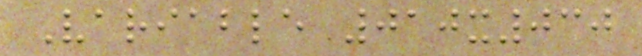Variable 010x030
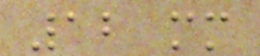12 mm
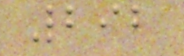292
